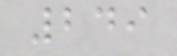249
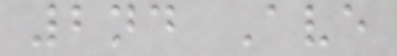2nd Ave
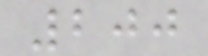200
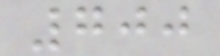700
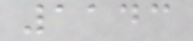1143
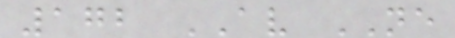172 AV NE
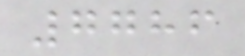7786
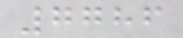7786
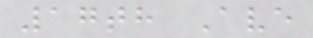17th Ave
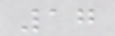17
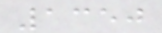1350
